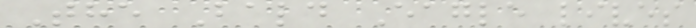The Bald Eagle lives
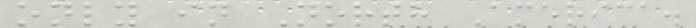only in North America.
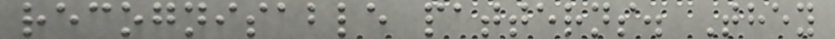recognisable patterns. They
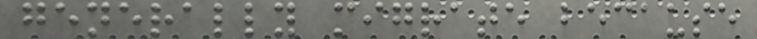generally migrate because
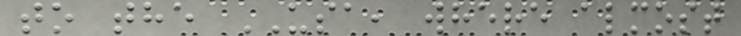to the USA, where almost
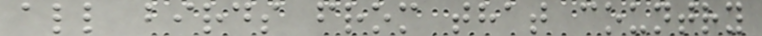all birds from that country
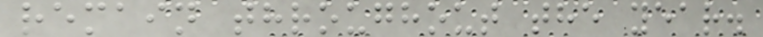remain throughout the year.
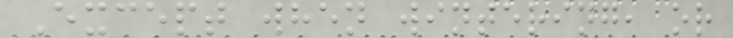Except when wintering, or
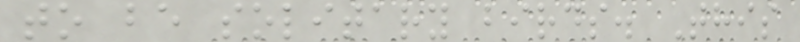to be solitary birds. This
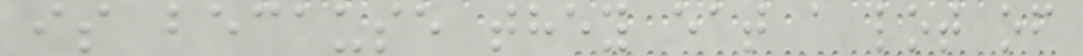is because they eat a lot of
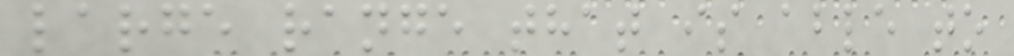large range that is able to
